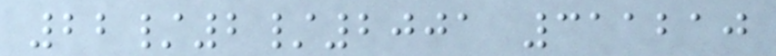22/2/2001 311210
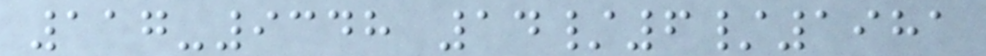117-9348 14/6/1981
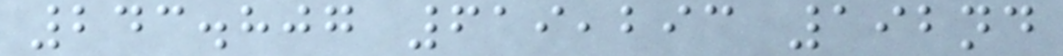243.807 619,293 192nd
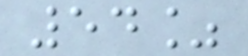54%
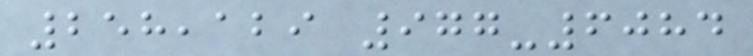258,129 977-6084
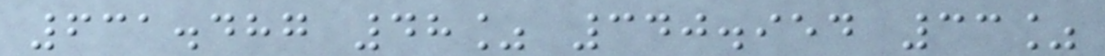631.487 48% 340.954 33%
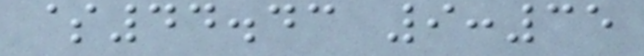$44.43 9:35
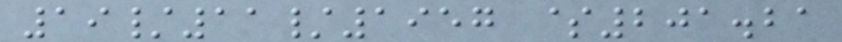19/11/1957 $201.21
